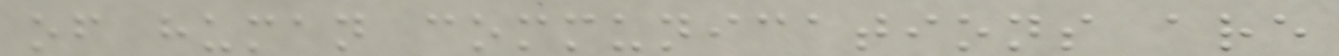of human communications are
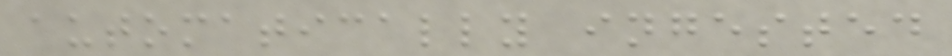automatically ingested
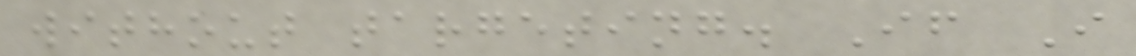without targeting. If I
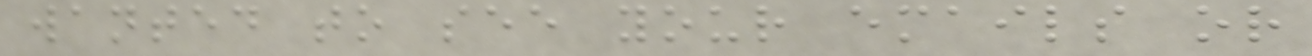wanted to see your emails or
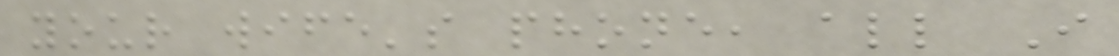your wife's phone, all I
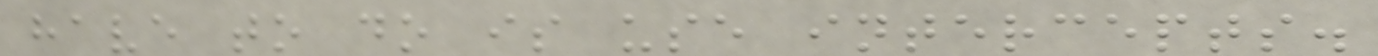have to do is use intercepts.
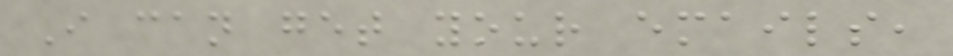I can get your emails,
